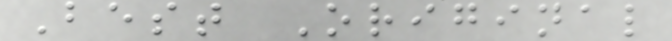Best Original
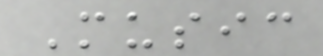Music
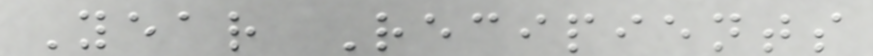Year Recipients
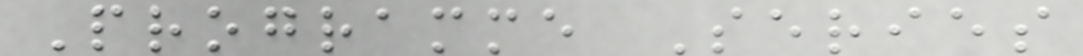Programme Series
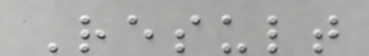Result
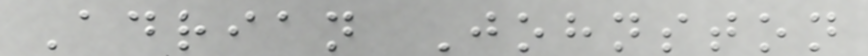Adrian Johnston
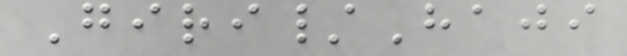Giri/Haji
